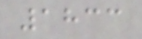1833
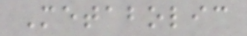Metabolic
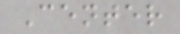Center
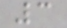3
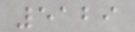5129
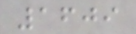1609
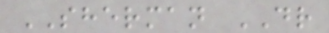SHERMAN DR
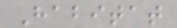Habitat
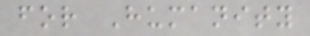for Humanity
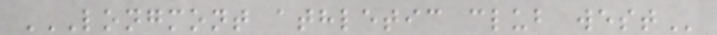LONGMONT ATHLETIC CLUB WEST
